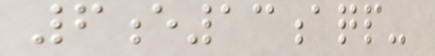6e13aqp-
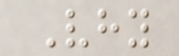Vhy
